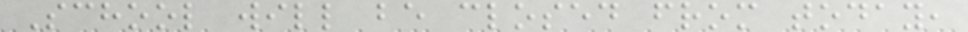School will be closed from today,
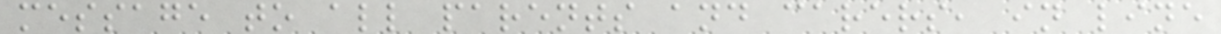message to all parents and carers, in line
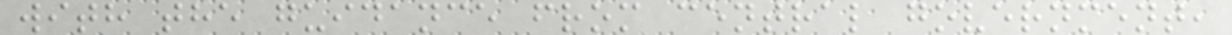with the guidance from central government,
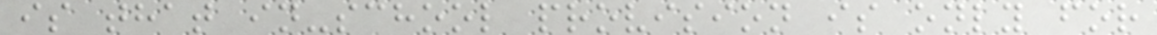is that in-school provision is only for
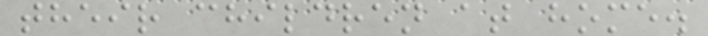their children at home.
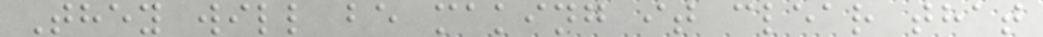They will be making it clear that
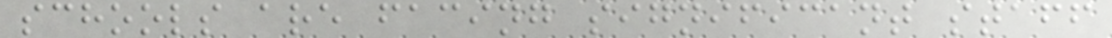schools are facing significant staff
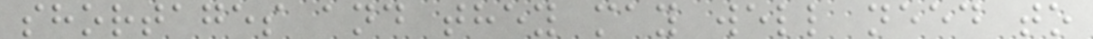shortages and they may well need to
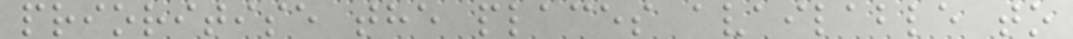prioritise the places available to
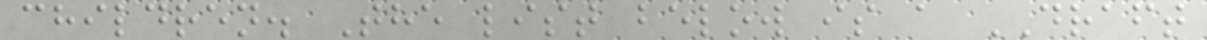children. The list below is a DRAFT
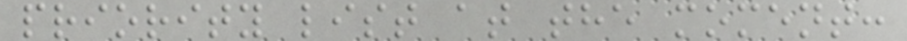priority list at the moment:
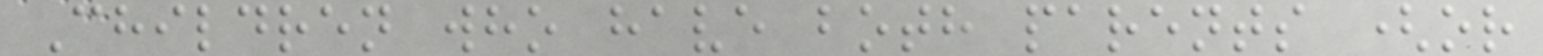Children who have both parents (or
